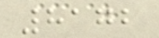8172
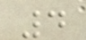4
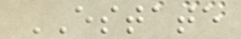ESTATE
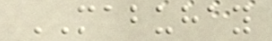MABUHAY
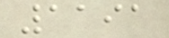1191
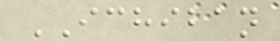ICHIBAN
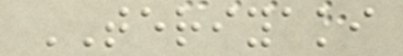TERIYAKI
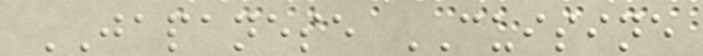JAPANESE CUISINE
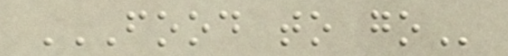FOOD TO GO
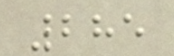285
